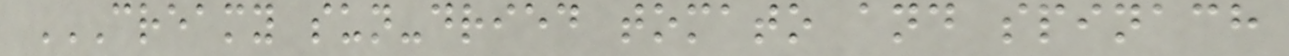CREAMY SUN-DRIED TOMATO AND SPINACH
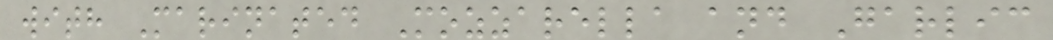with Marinated Mozzarella and Garlic
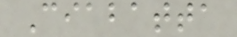Ciabatta
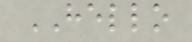HELLO
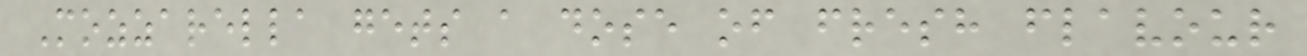Mozzarella gets a dose of fresh flavour
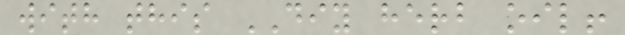with this DIY herb oil!
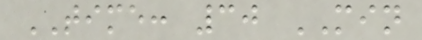TIME: 30 MIN
